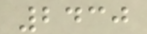2430
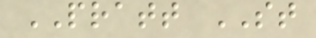PRATT ST
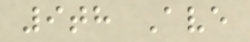9th Ave
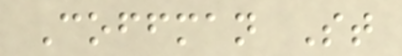Coffman St
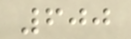600
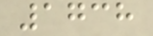1738
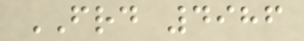FRD 4986
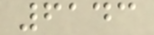6143
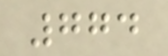774
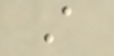A
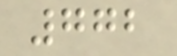772
